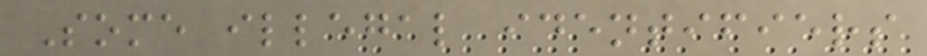Some illegal identifiers
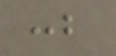:b
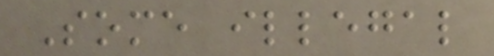Some illegal
